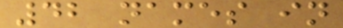42 names in
